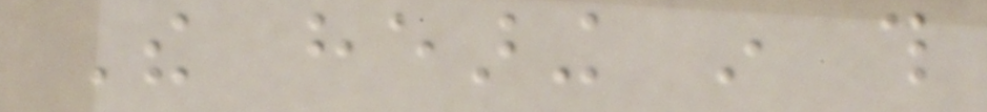The hearing in this
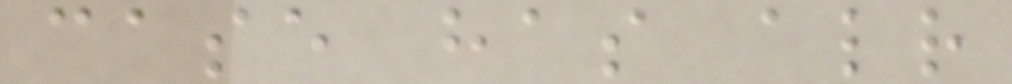case has already
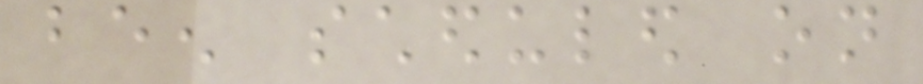been scheduled on
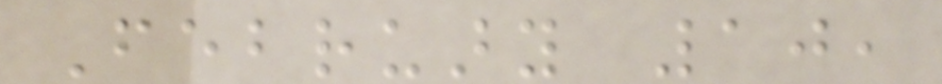February 10,
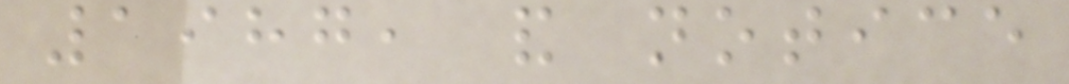1987, and notice
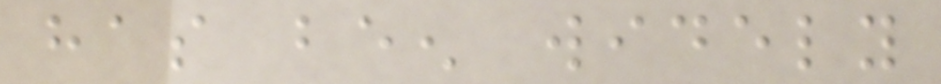has been widely
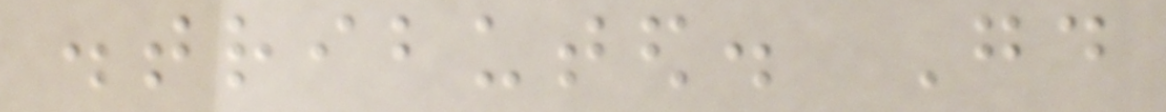distributed. Good
